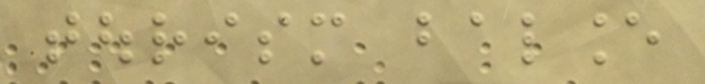tourism balance
